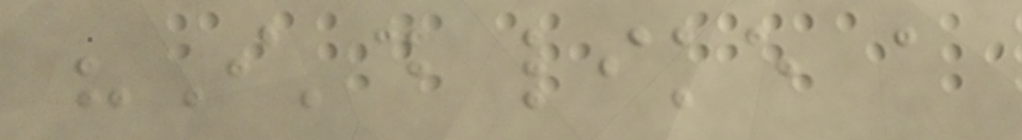"I'd like a
